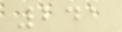241
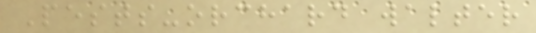Pests-orchard walter
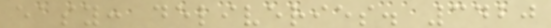easy: deliveries. 3420
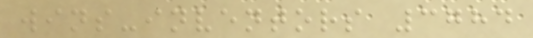wins-inventors 3784
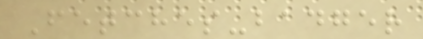Fetches-badger
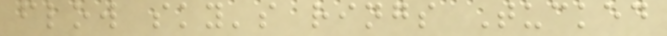flow sky's rings Tucked
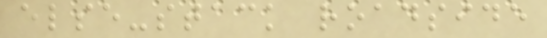else-stack roadside
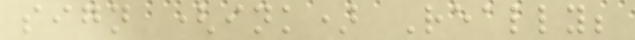sign (ink) Really;
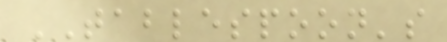TABLESPOON's
